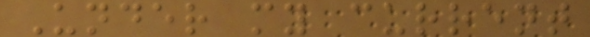Under my current
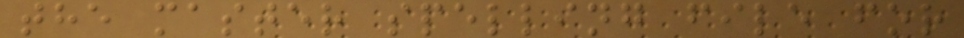the master spelling file for
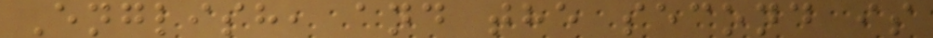English, and the second is
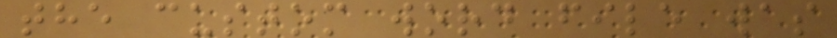the custom word file was
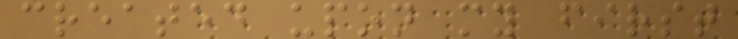created upon my first
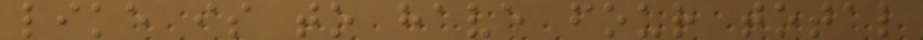like is to have four total
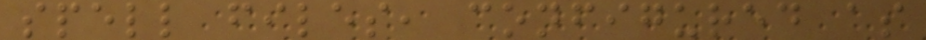spell files, configured as
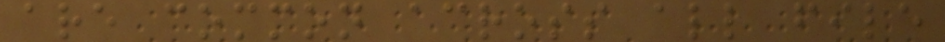are common across all file
